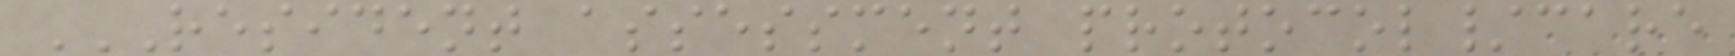RESIDENT ASSESSMENT PROTOCOL/CARE
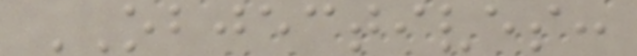OBJECTIVES:
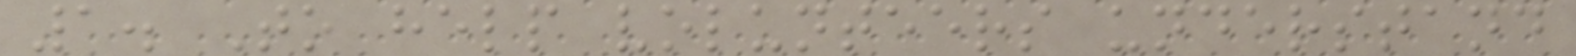1. To help volunteers understand
